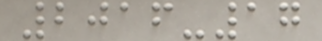2016-17
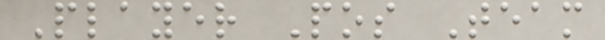Player Pos Team
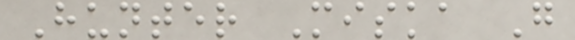Hunter Miska G
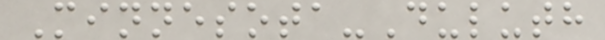Minnesota-Duluth
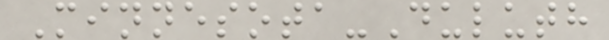Minnesota-Duluth
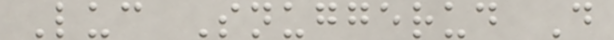Luc Snuggerud D
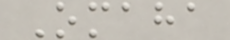Omaha
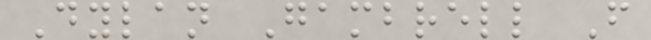Dylan Gambrell F
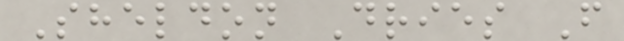Sheldon Dries F
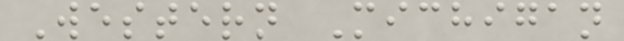Western Michigan
